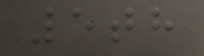5th
